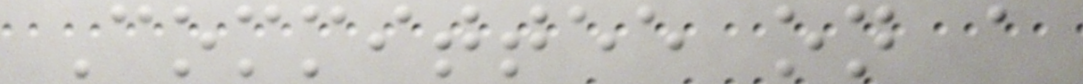Committee on a
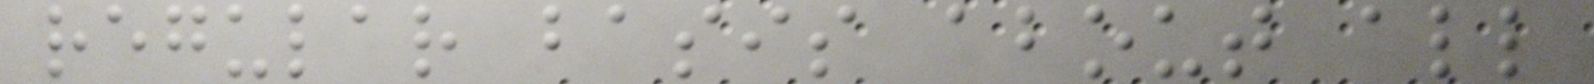regular basis about all
